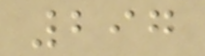297
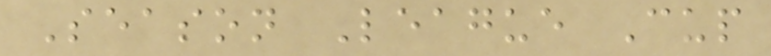Season League Cup
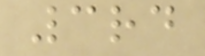3rd
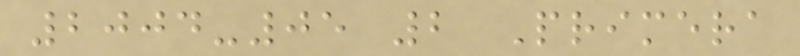2004-05 2 Primera
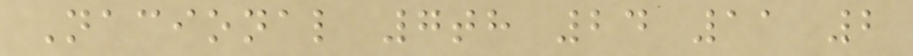Nacional 7th 24 11 2
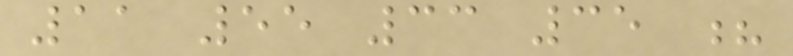11 55 33 35 ?
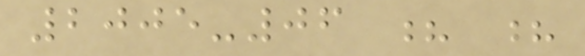2005-06 ? ?
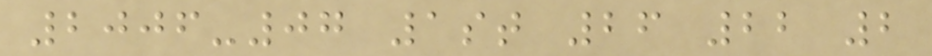2006-07 1st 26 22 2
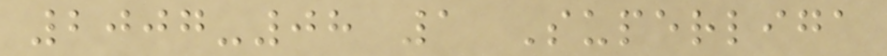2007-08 1 Superliga
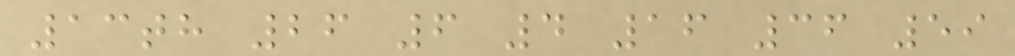13th 26 6 4 16 36 59
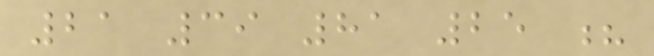21 39 81 25 ?
